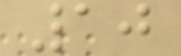10
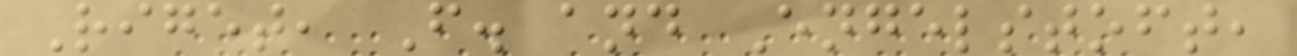Riget, F. and Engelstoft,
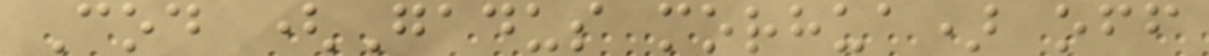Cod (Gadus morhua) off
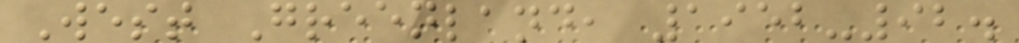West Greenland, 1952-92.
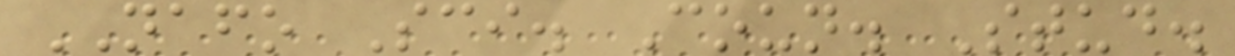NAFO Sci. Coun. Stud.
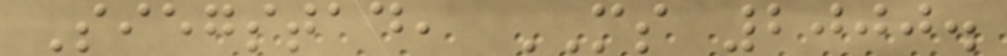Siegstad, MS 2000.
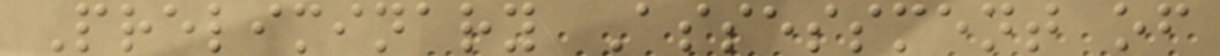Preliminary Assessment of
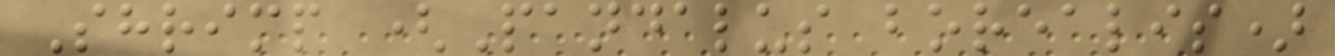Shrimp (Pandalus borealis)
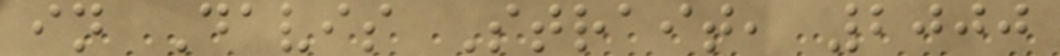in Davis Strait, 2000
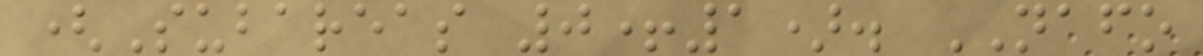(Subareas 0+1). NAFO
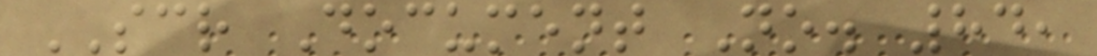SCR Document No. 84,
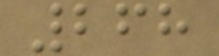268
